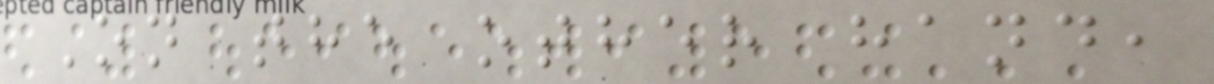On the other hand,
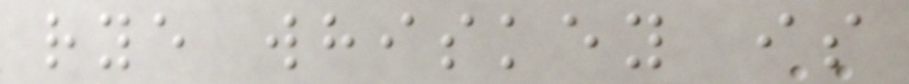rye whiskey is
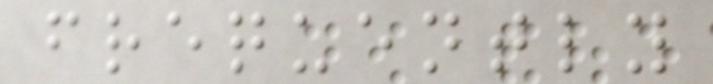frequently
